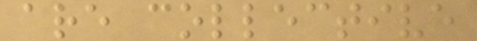are collective
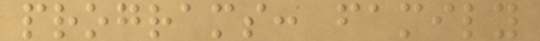programs: family
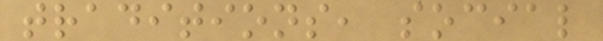traditions, social
